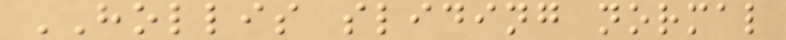HOLLIS sliding normal
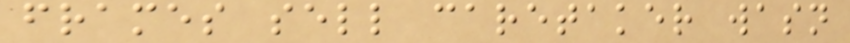frames sell caretaker wasn
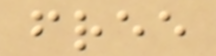free
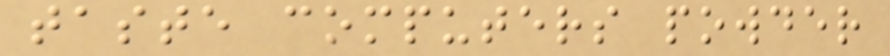taste computers powder
